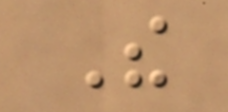The
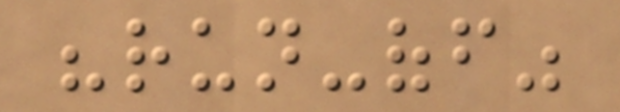"run-off"
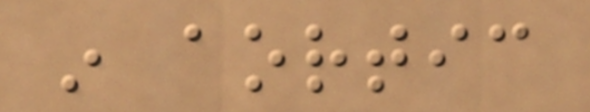in aortic
